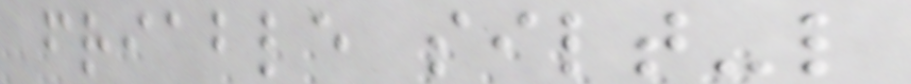friable silt-like
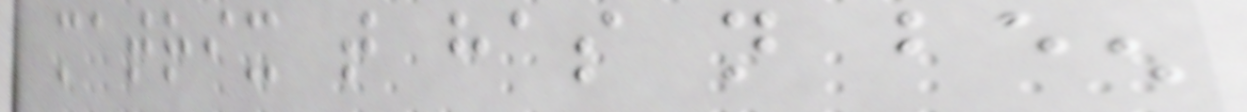matrix that has not been
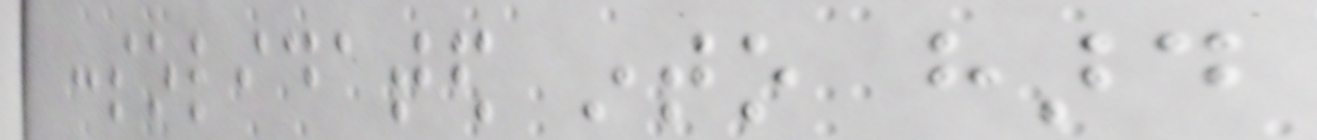consolidated into hard
